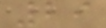29
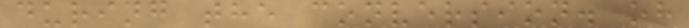during the conversion. oh
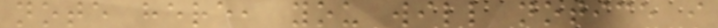note here, you will notice i
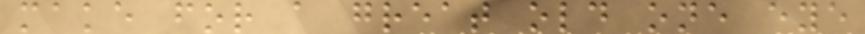make for a great old one eye
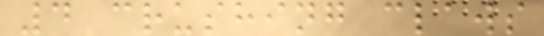4 crushing claws
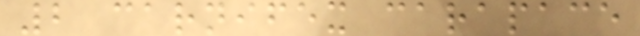2 carnifex carapace
